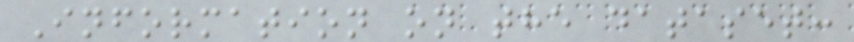Information on the dataset:
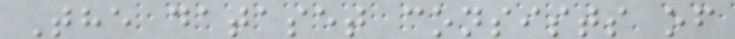The dataset consists of
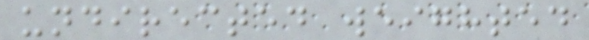undirected weighted
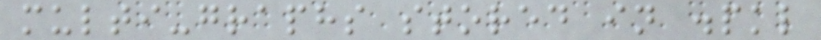multi-graphs stored in .pkl
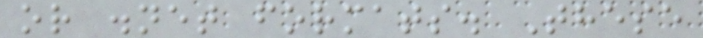or .net formats. These
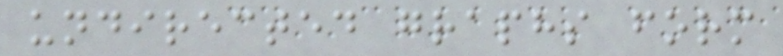undirected graphs form
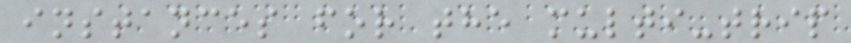instances for the multi-trip
